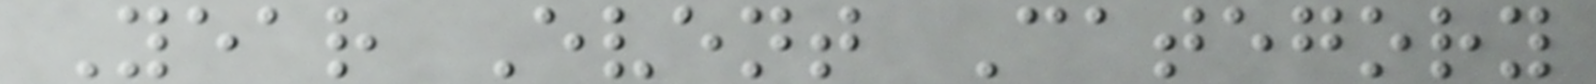Year Event Category
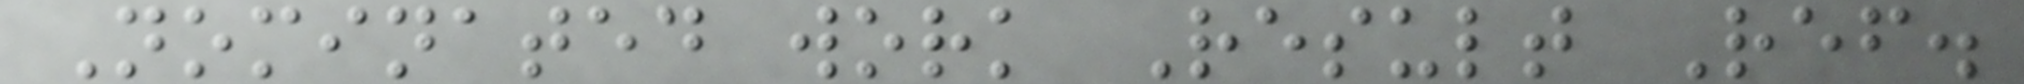Nominated work Result Ref.
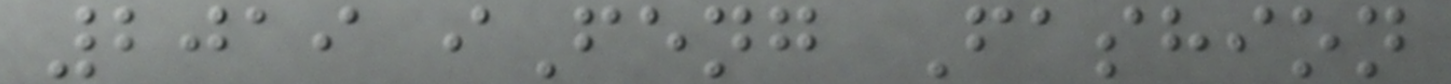2019 iFeng Fashion
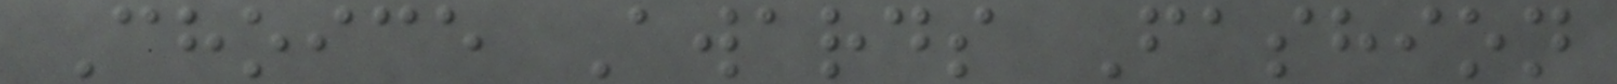Choice Awards Fashion
